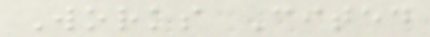Works Cited
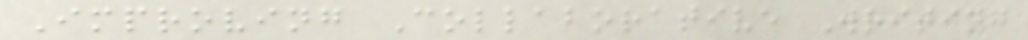Improving Collaborative Writing
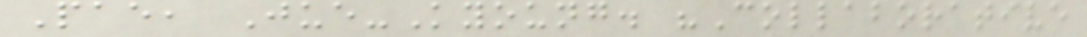Pae, Jue-Kyoung. "Collaborative
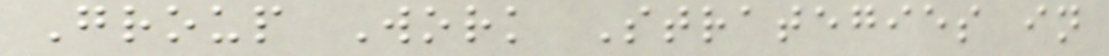Group Work Strategies in
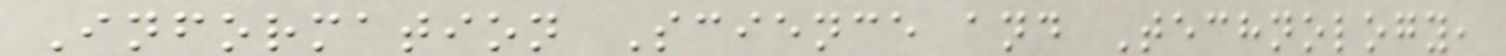Information Science and Technology,
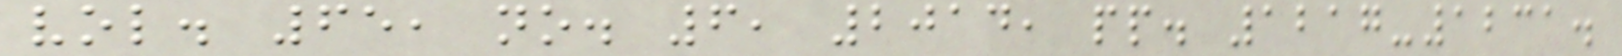vol. 65, no. 6, 2014, pp. 1217-1231.
